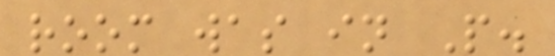room was in P.
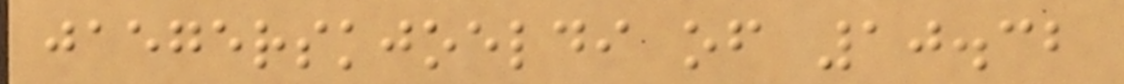jaegerskjoeldi of 10.32
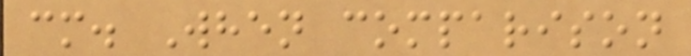cm. When comparison
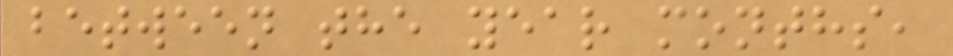between the year months,
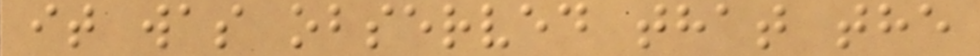it was observed that the
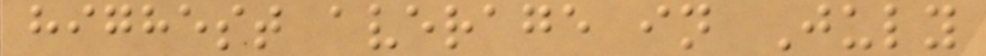highest average in July
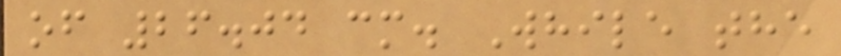of 26.04 cm. While the
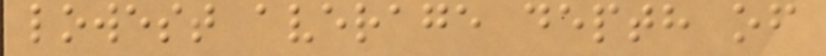lowest average depth of
